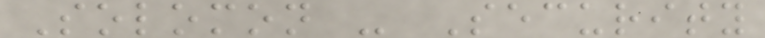Solomon - Security
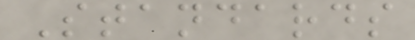Standards
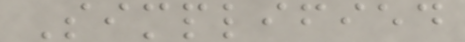Simplified
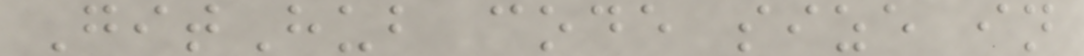GitHub code size in
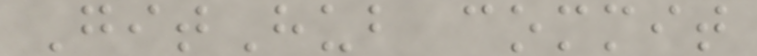GitHub commit
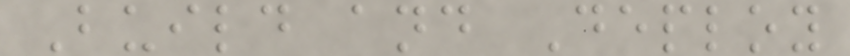Build and Deploy
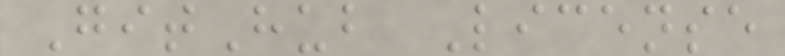GitHub License
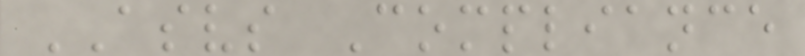ASVS Compliance
